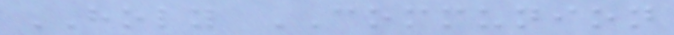HOLY COMMUNION
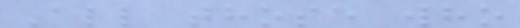All those who
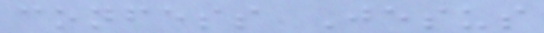confess Jesus
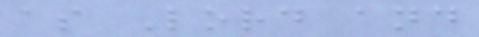as Lord and
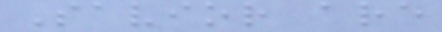Savior are
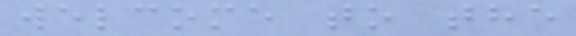welcome to the
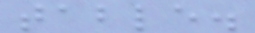table.
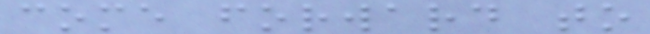come forward to
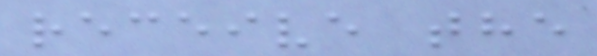receive the
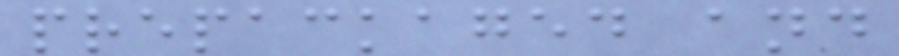prepackaged and
